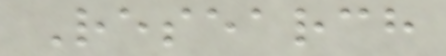Research
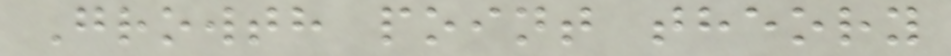Growth point theory
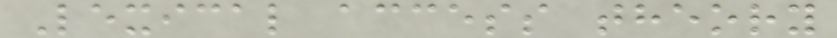Lexical access theory
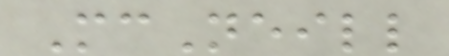McNeill
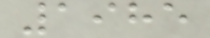1985
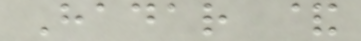Hadar &
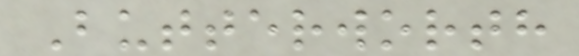Butterworth
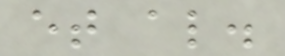et al.
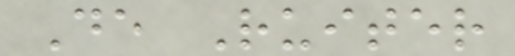De Ruiter
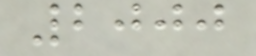2000
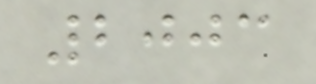2003
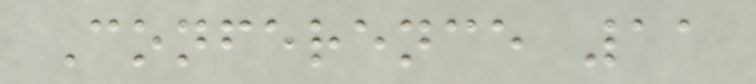Conference 11
